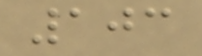103
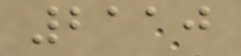2110
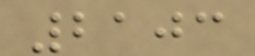2103
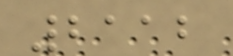2112
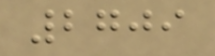2709
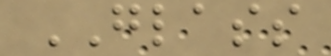GLASS
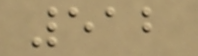512
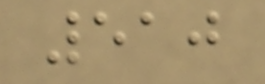510
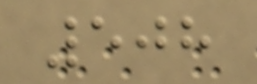508
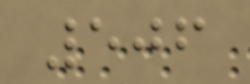506
